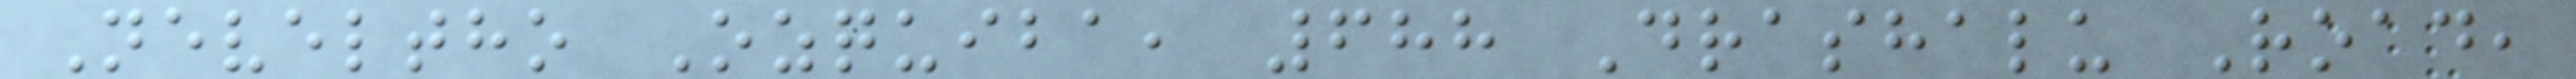Neveltho Ozquiba, 688 Drashalu Road,
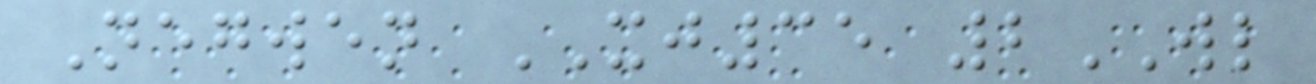Negwen XJ35 2WL
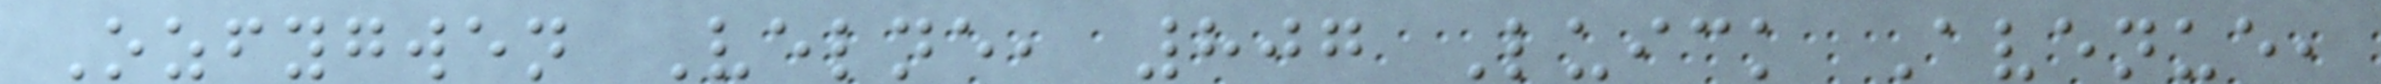Ozfygwen Velne, 807 Luick Avenue,
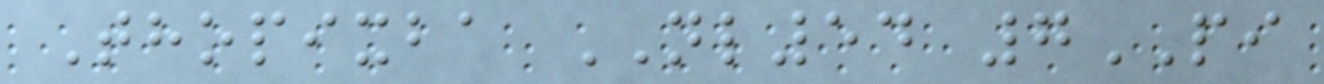Thopixba NL54 7PI
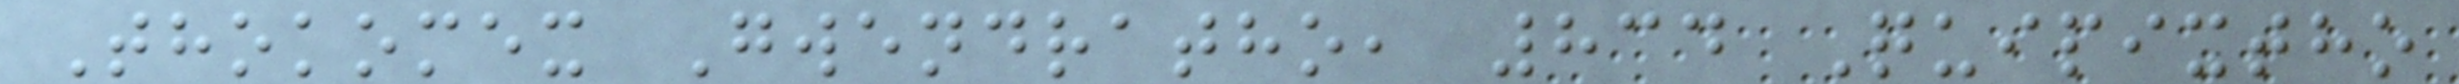Thokomex Gwendratho, 834 Quipixtho
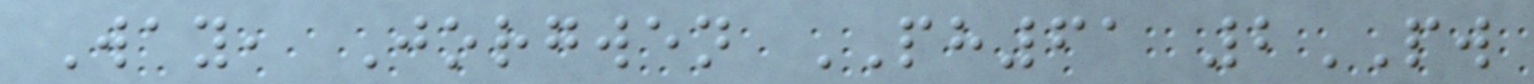Way, Jorgwen PH61 2PW
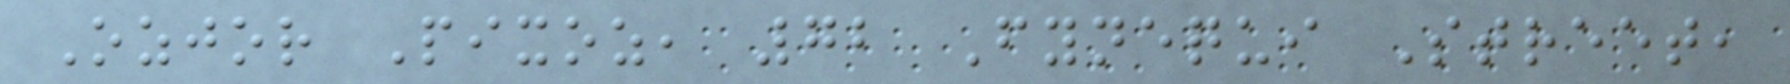Ozjor Pixoz, 72 Fynequi Street,
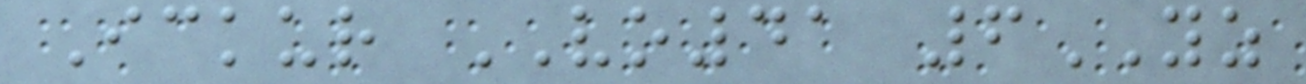Ickur VO41 6YZ
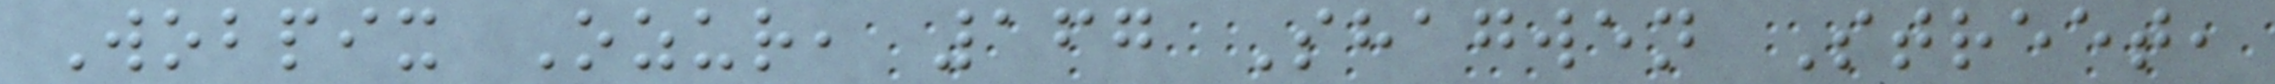Wobpix Ozur, 167 Shagwen Street,
